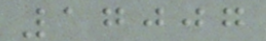17007
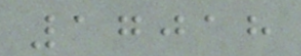17018
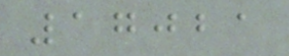17021
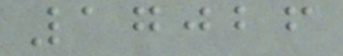17026
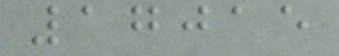17015
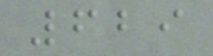629
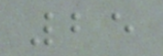25
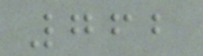762
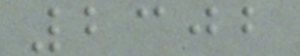2302
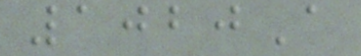1020A
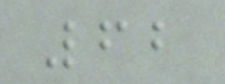62
